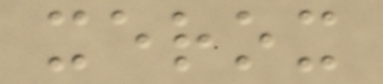xerox
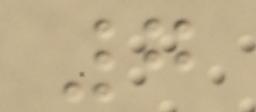7
